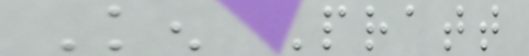Ken Pratt
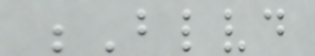Blvd
